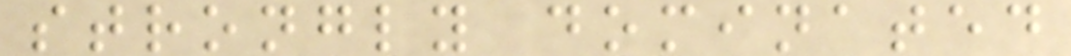strongly dominated
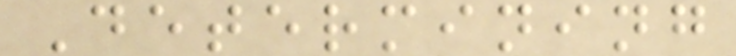Determining
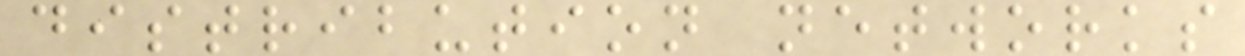distribution networks
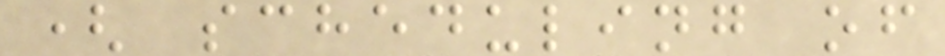( scheduling of
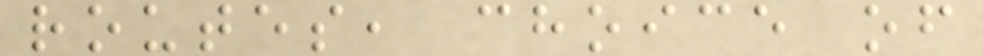routes, choice of
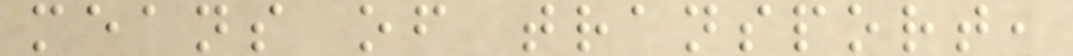means of transport,
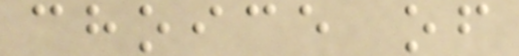choice of
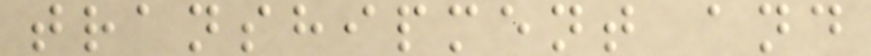transhipment and
